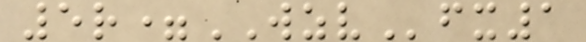5r=WZVfx1
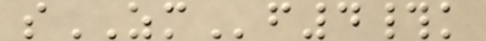sZMf4#k
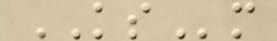KSm
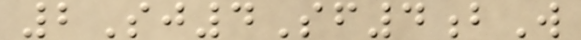2Sj4Sf4bW
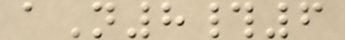aN8#6
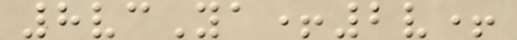8vcYa+2v+
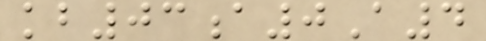kb03a0A4
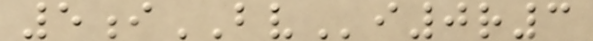5iBVi0r3
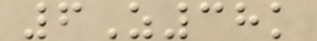6Z38k
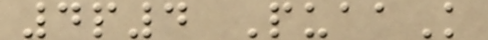4p4 PuaaK
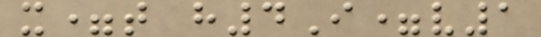x=t h4I=v1
